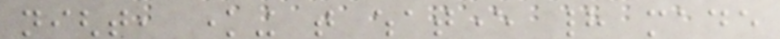night, knowing that whatever had made
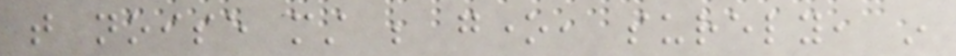that noise must be gone, surely, in
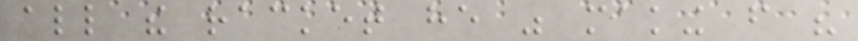all the racket he was making from his
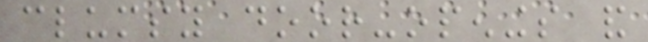clumsy door-openings and
